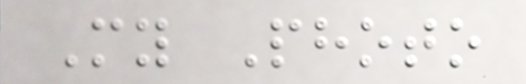My Photo
